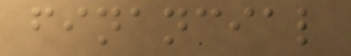financial
